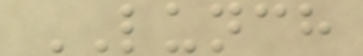LUNCH
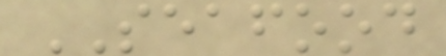SEAFOOD
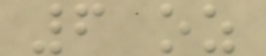6 oz
